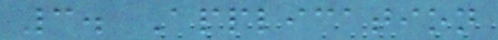3. Application
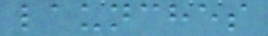launches
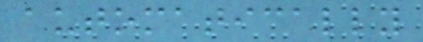automatically
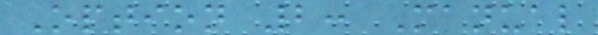Option 2: Manual
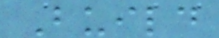Build
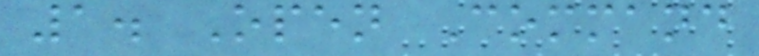1. Open Command
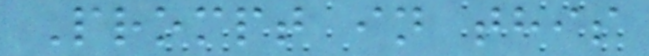Prompt in this
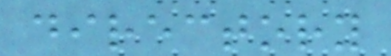directory
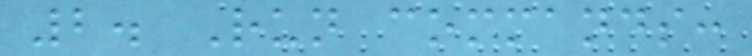2. Run commands:
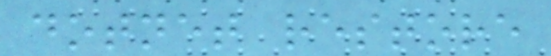dotnet restore
